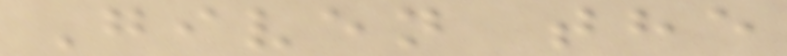Given the
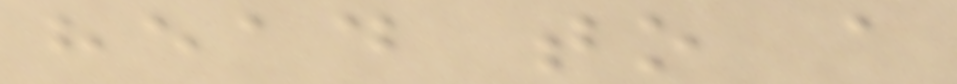head to a
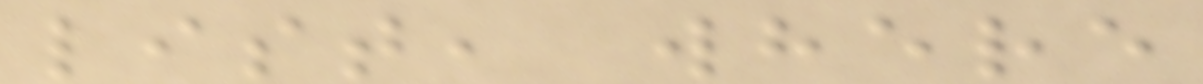list, where
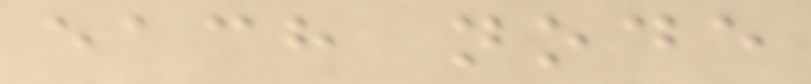each node
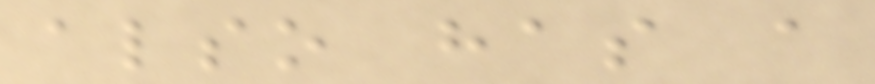also has a
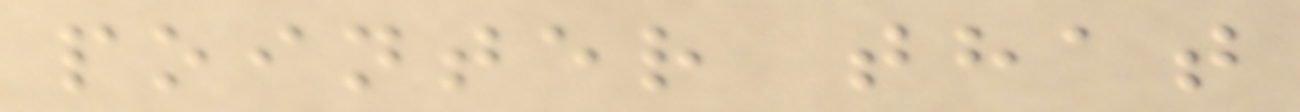pointer that
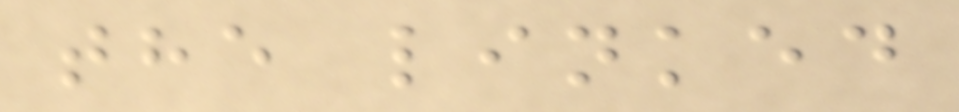the linked
